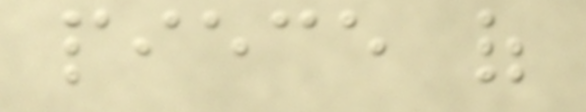piece of
